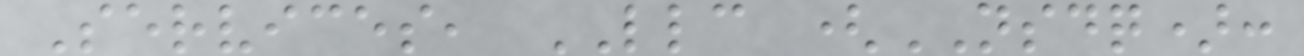Services, LLC (NSDQ):
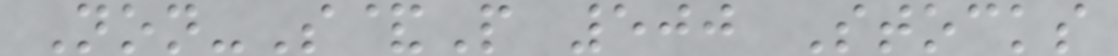Non-S&P 500 Stocks
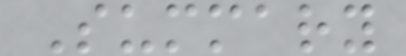Summary
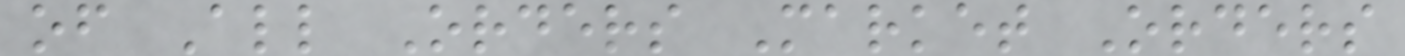of All Orders Market Orders
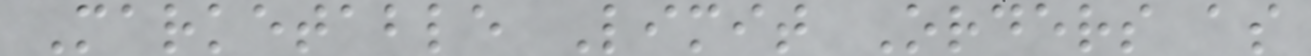Marketable Limit Orders as
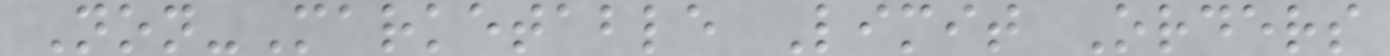Non-Marketable Limit Orders
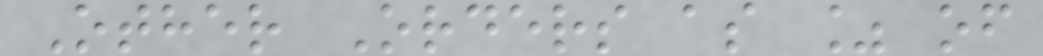Other Orders as % of
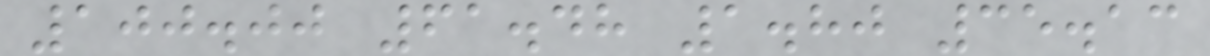100.00 61.48 1.80 35.13
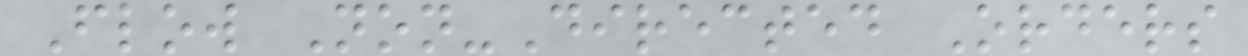Flow Non-Directed Orders
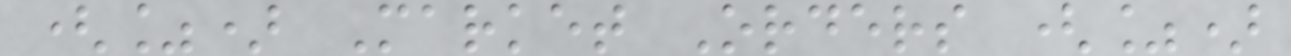(%) Market Orders (%)
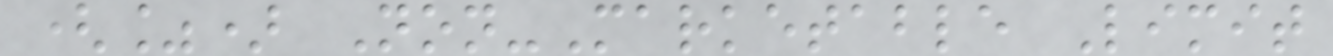(%) Non-Marketable Limit
